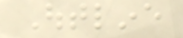Outline
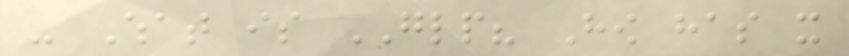- What is GLP? How has it
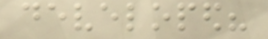developed?
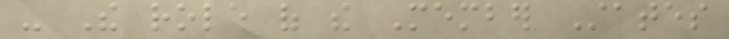- The role of the Member States
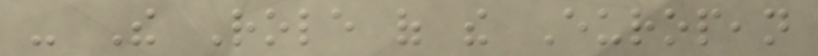- The Role of the European
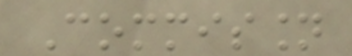Commission
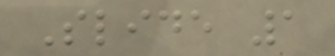Slide 1
